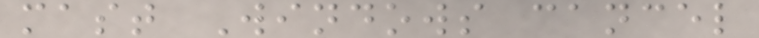mast Windows cancel
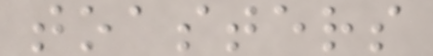toasters
